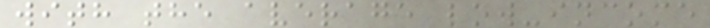with the average low-income
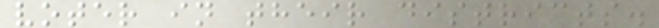voter in their districts.
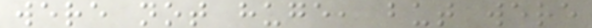were not huge, but were
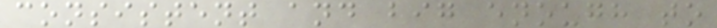consistent and big enough to
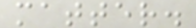matter.
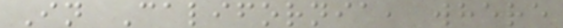In California, where
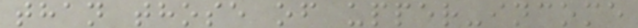than those of upper-income
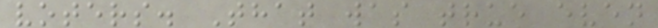voters. That was true even
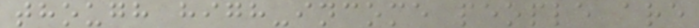though high-income people are
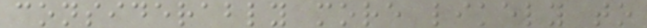considerably more likely to
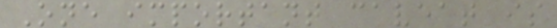One important caveat is
